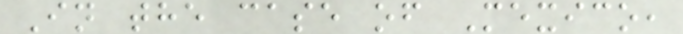In the case of Mexico,
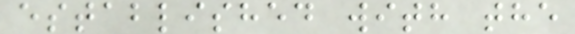established with the
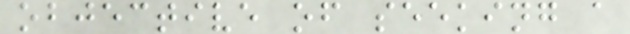objective of seeking a
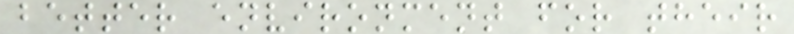better environment for their
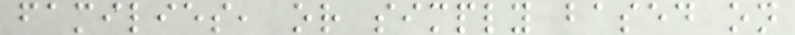families, or simply based on
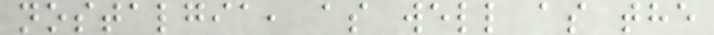nostalgia, as well as the
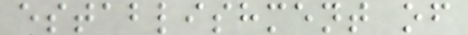establishment of
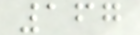167
